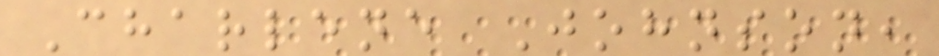Charlene Johnson,
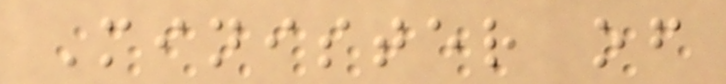Minister of
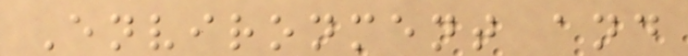Environment and
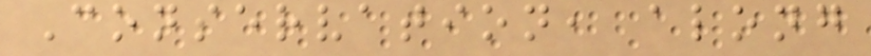Conservation, along
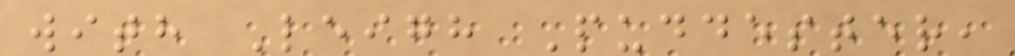with Leigh Puddester,
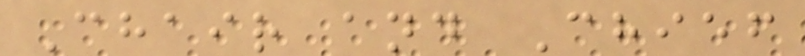Chair and Chief
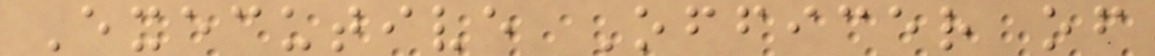Executive Officer of
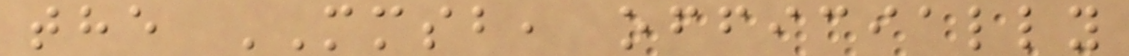the MMSB, officially
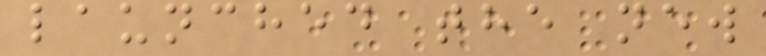launched the new
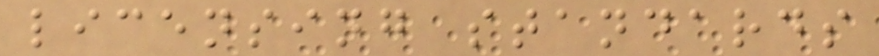licensing standards
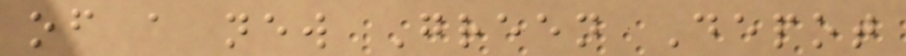of a new Green Depot
